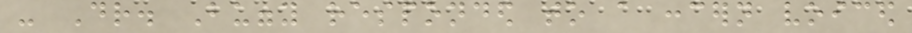- Dr. Buggy responded to a concern voiced
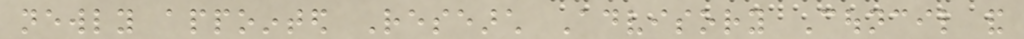newly appointed Research Advisory Council and
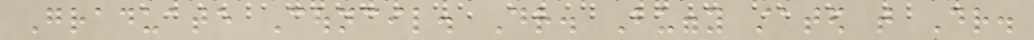Graduate Council. Dr. Buggy stated that Dr.
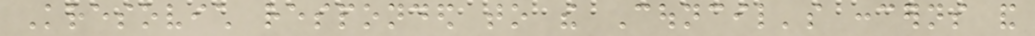Kresovich responded to the Council's concerns and
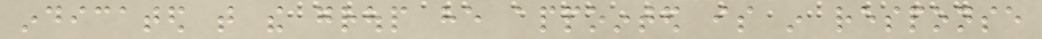indicated that the group he appointed is in response
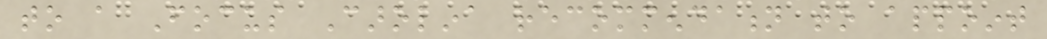to a Focus Carolina recommendation to appoint
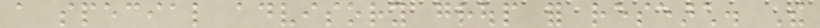a special advisory group for research. The
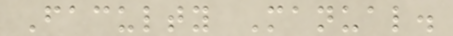Faculty Manual.
